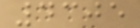4305
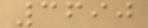3690
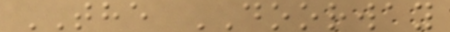THE DOORWAY
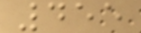455
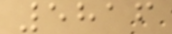5816
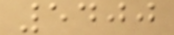5400
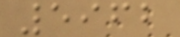5962
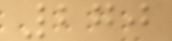270
